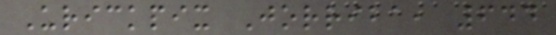Urickpix Jorriba, 644
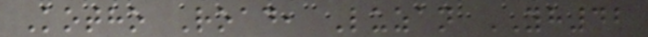Kotho Road, Luzan YH42
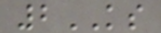2KS
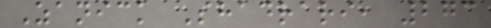Zanick Shadrari, 273
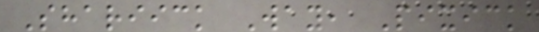Shariick Way, Pixick
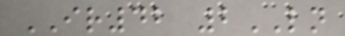IR42 2LN
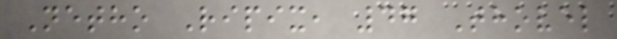Netho Ripix, 47 Thovel
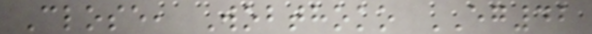Close, Wobthoko EG42
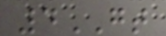4GT
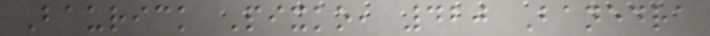Baurick Pixko, 420 Banedra
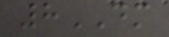8DM
